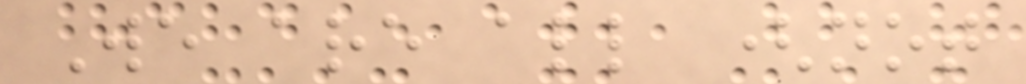We are all (not
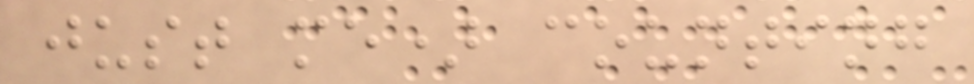just me) counting
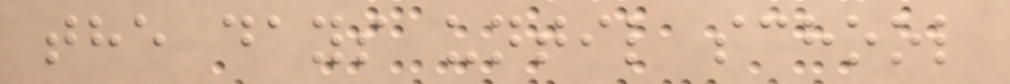the days until school
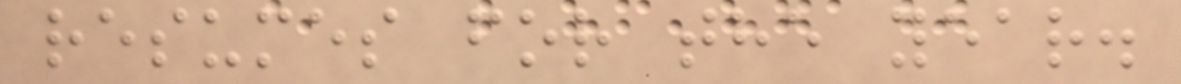resumes for the year.
